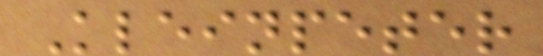Kleinpeter
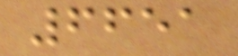6651
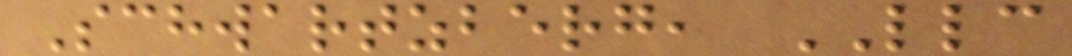Schwartzberg, LLC
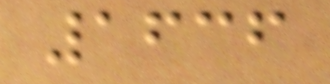1636
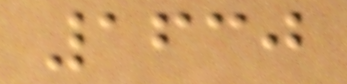1630
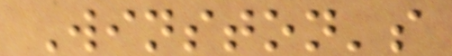Winston's
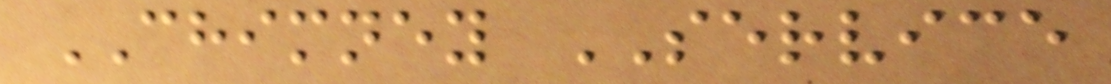CHIMNEY SERVICE
